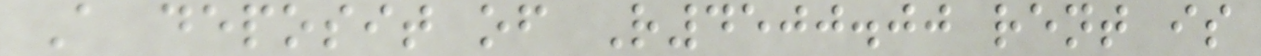A deposit of R4500.00 rent is
